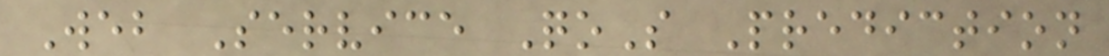Web Service QoS Prediction
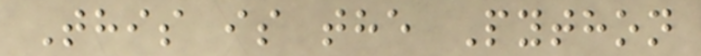This is the Python
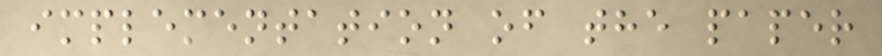implementation of the paper
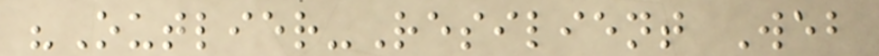"Outlier-Resilient Web
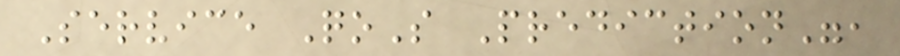Service QoS Prediction",
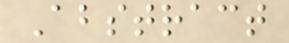Abstract
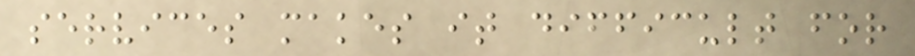services makes it difficult for
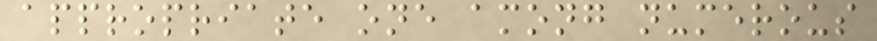appropriate one among numerous
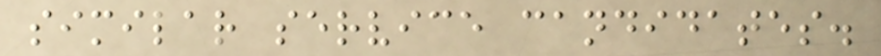similar service candidates.
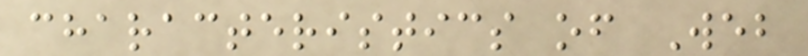characteristics of Web
